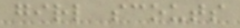girl scouts
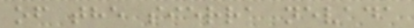of the sierra nevada
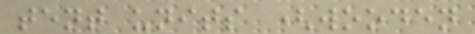tent units (wooden
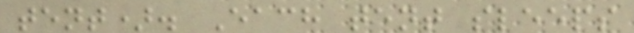tent). Each tent sleeps
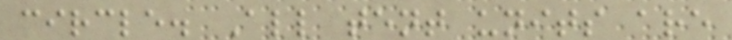circle. All tent units are
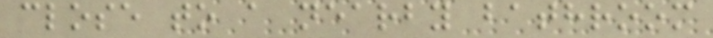close to a nearby bathroom
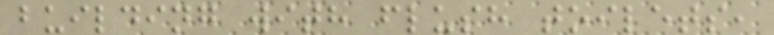building with flush toilets,
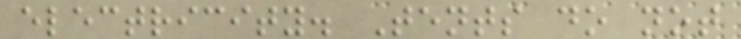electricity. Tents do not
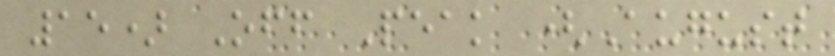15) Off Peak (August
